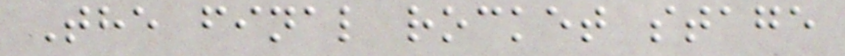The final rocket stage
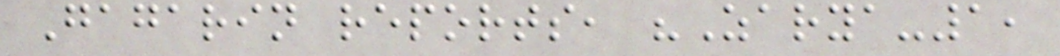Gagarin reports, "Zarya-1,
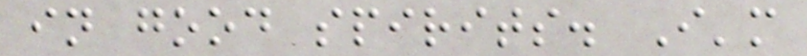in good spirits. I'm
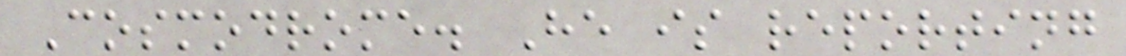Cosmodrome. He is reporting
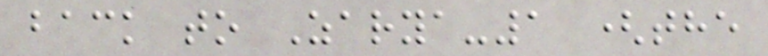back to Zarya-1 (the
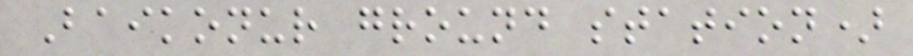Baikonur ground station)
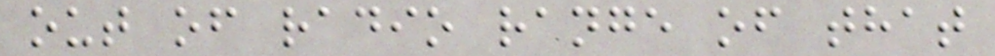out of radio range of that
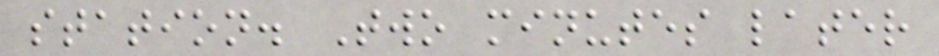station. Two minutes later
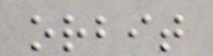orbit
